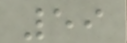59
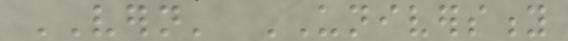VERN' UNIVERSITY
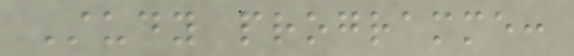Study programme:
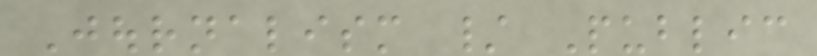Journalism / Public
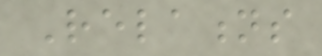Relations
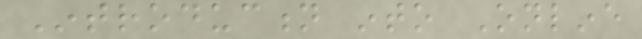Introduction into Online
